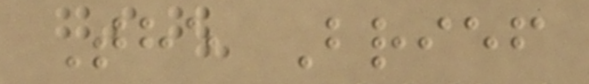The Brief
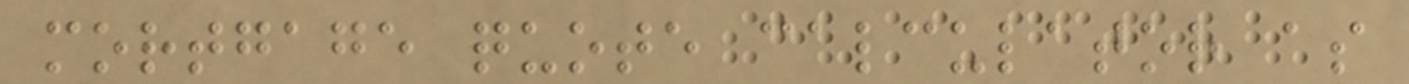mortgage quote calculator as
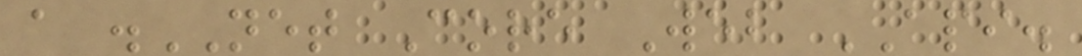a .NET Core Web API.
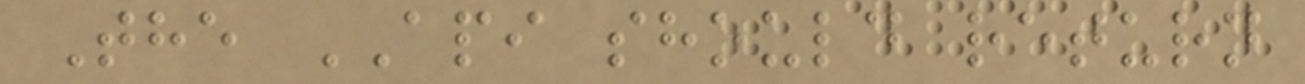The API should return
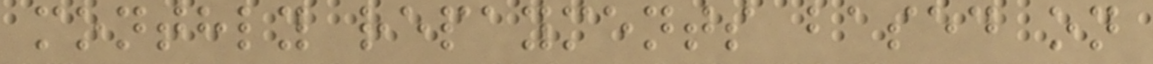monthly repayments based on
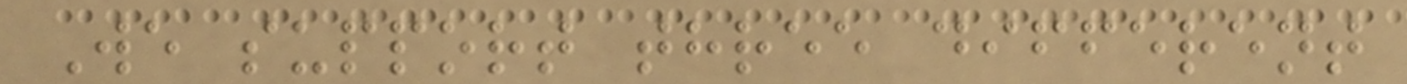We support three different
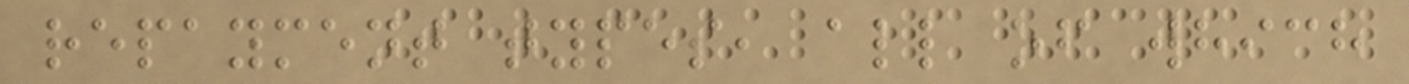repayment types, all of which
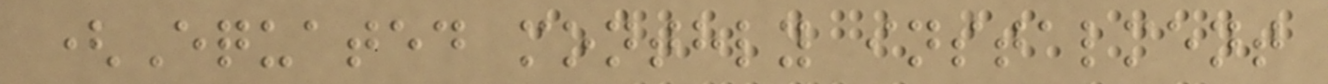(Equated monthly instalment
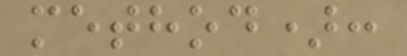method):
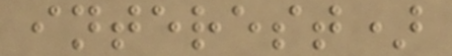interest)
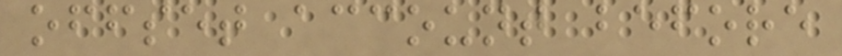offset account before
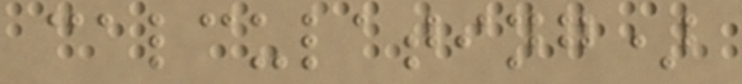calculating)
